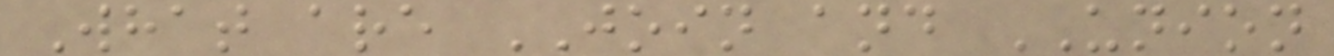What are JOIN and UNION
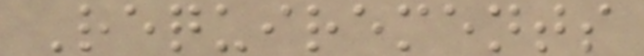Requirements
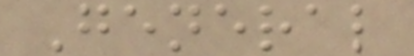General
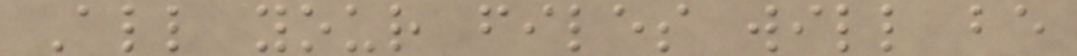All your files will be
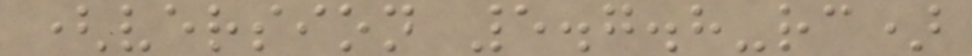(version 5.7.8-rc)
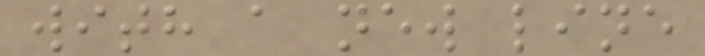with a new line
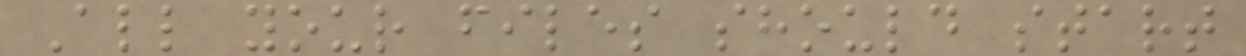All your files should start
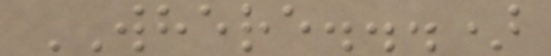WHERE...)
